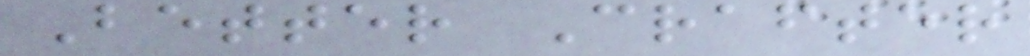Better Crafter
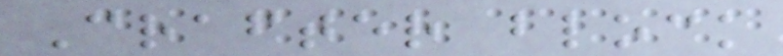Crafter block
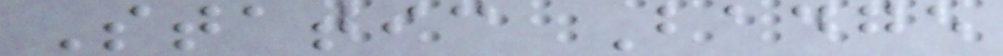Static Badge
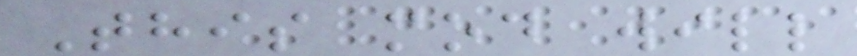This mod will
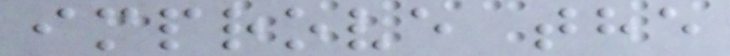improve the
